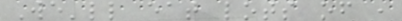We'll eat lots of ,
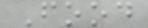Food
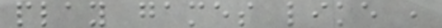play games like ,
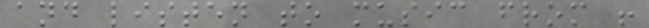and listen to music from !
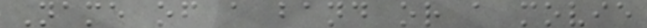Name of a band or a movie
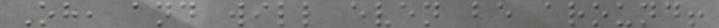Oh, and will even be around!
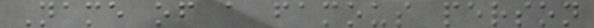Name of a famous person
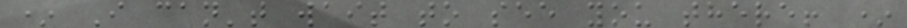* I can't wait to see you there! *
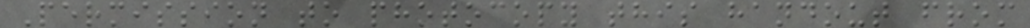Permission to photocopy this handout from
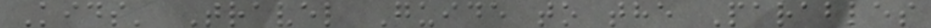Kids' Travel Guide to the Parables
